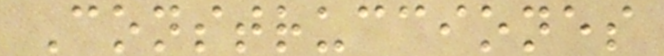Construcciones
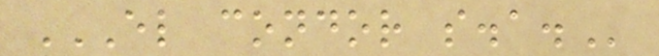EL CONDOR S.A.
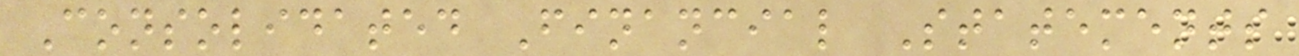Consolidated Financial Statements
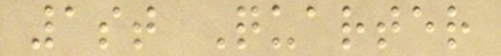1st Quarter
